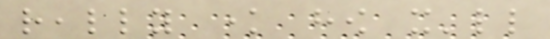really know how it'll
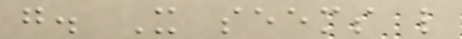go. It seems like
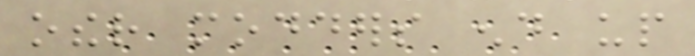other modders end up
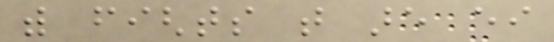with fights that are either
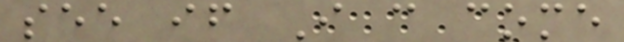see if I can come
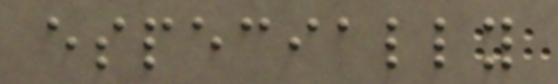especially
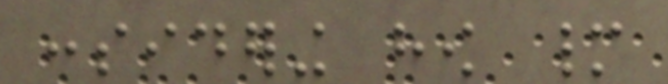considering how many
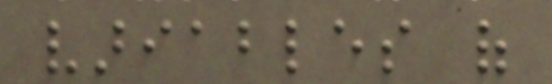variables of
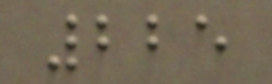225
